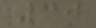30
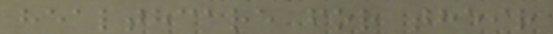healthcare for their
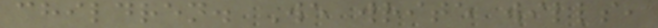children. We write wills,
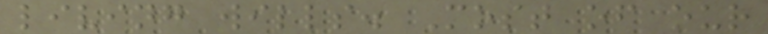living wills. Most of our
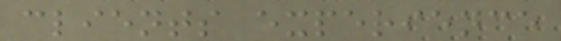clients experience
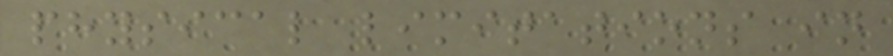physical limitations in
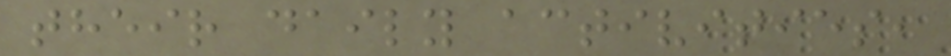their daily activities,
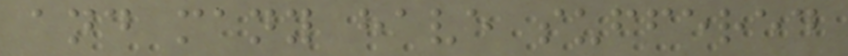and many have suffered
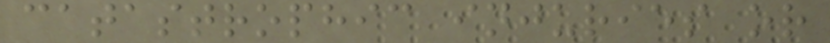catastrophic injuries or
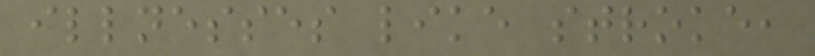illnesses like stroke,
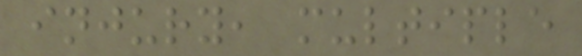injury, multiple
